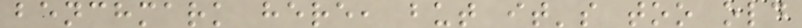benchmark here, but it's too old
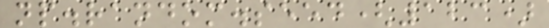np.random.seed(123)
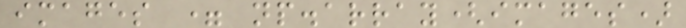images = np.array(images)
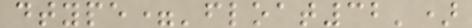dtype='float32')
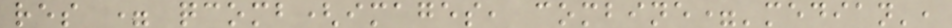res = qcomb(images, combine='median',
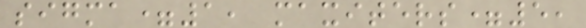sigma=1, maxiters=5,
